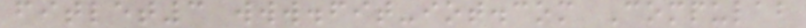fitlet3 www.fit-iot.com Compulab
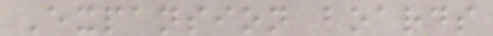Expansion boards
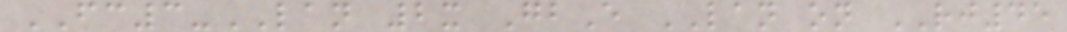FC3-LAN 2x GbE LAN on RJ45
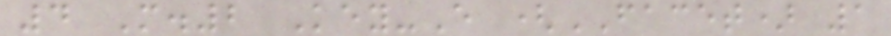4 M.2 Key-E (FACET) 1
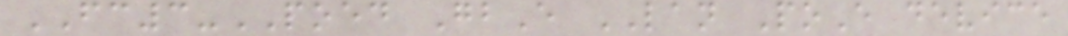FC3-POED GbE LAN PoE device
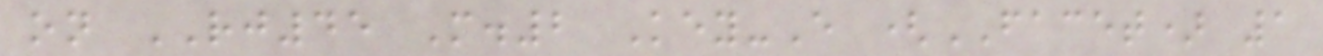on RJ45 M.2 Key-E (FACET) 1
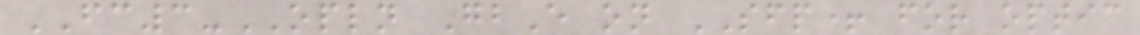FC3-OPLN GbE on SFP+ for optic
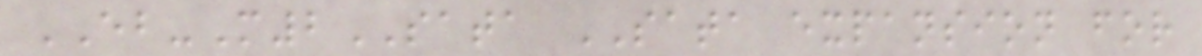EB-M2SATA SATA expansion for
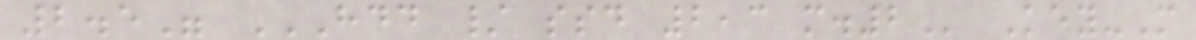2.5" HDD / SSD 2,3 M.2 Key-M
